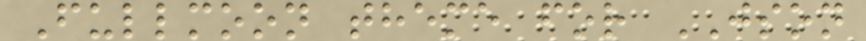Fullmoon theme for JSON
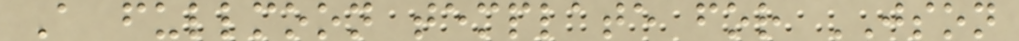A fullmoon template for JSON
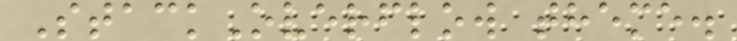StackOverflow theme.
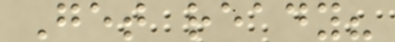Get ready?
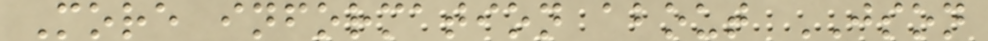More information about JSON
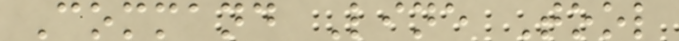Command Line Tool
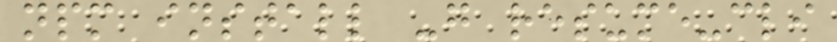npm install -g resume-cli
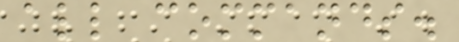all commands.
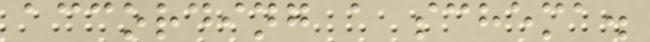according a schema.
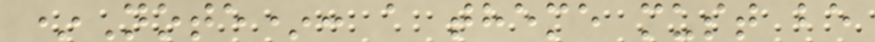*Note*: a theme must be
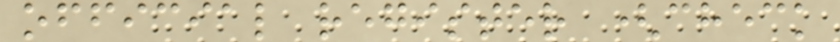official register (check
